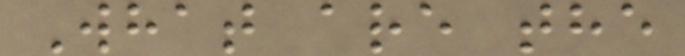What are the
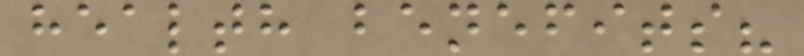health benefits?
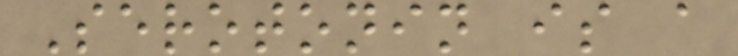Serotonin is a
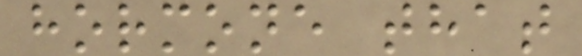hormone that
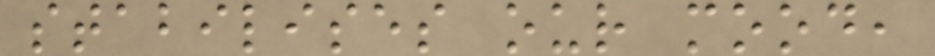stabilises our mood,
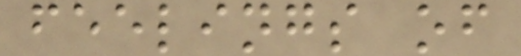feelings of
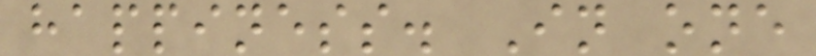happiness. In one
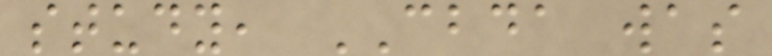study, CBDA was
